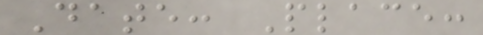Date: Place:
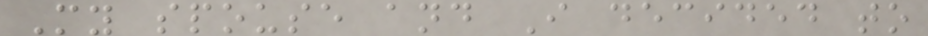My spouse and I decided to
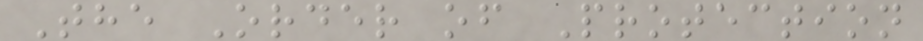The Order of Protection
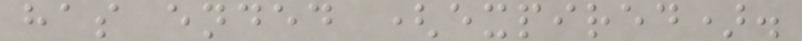has ended (expired).
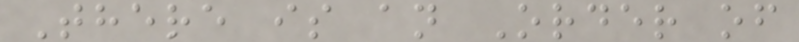There is an Order of
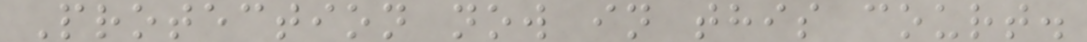Protection now in this court.
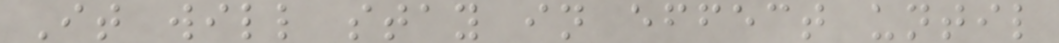It will stay in effect until
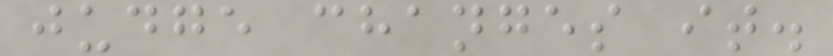judge changes it.
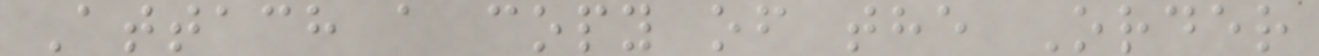Attach a copy of the Order
